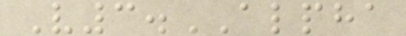V3.ALPHA
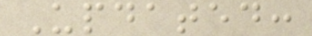Updated:
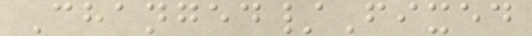Changed/Fixed
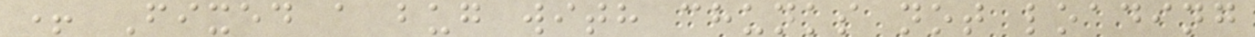+ Fixed a bug with chunks not loading
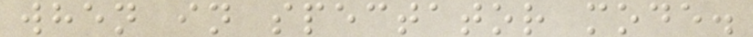when in spectator mode.
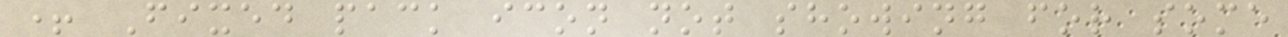+ Fixed pack icon not showing for some
